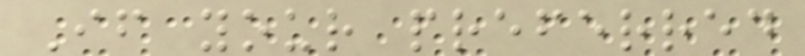If your preferred
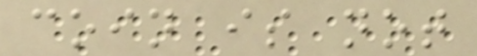coin is not
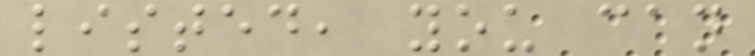listed, you can
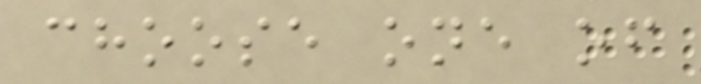choose one of
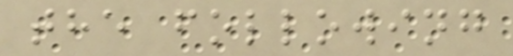the following
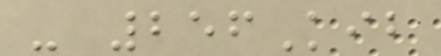- 256Kib
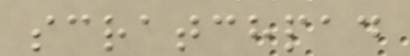scratchpad
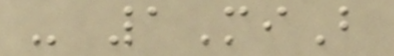- 1MiB
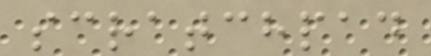scratchpad
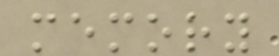memory
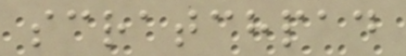scratchpad
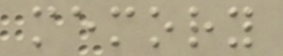memory
